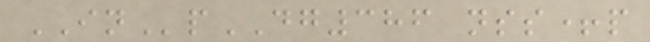INpDG386 nss+p
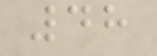48
